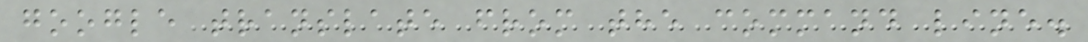google translate from the command line.
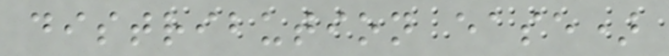distribution ease)
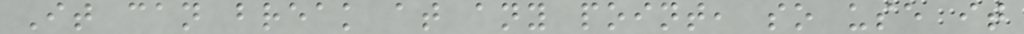It can break at any point, so use it
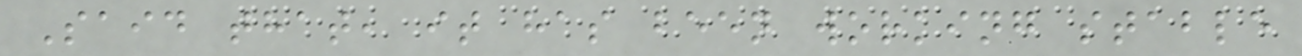Said that, it has been working stable
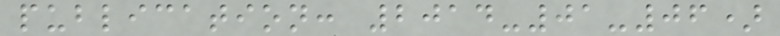publication: 2014-01-06)
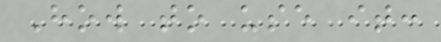How to use it:
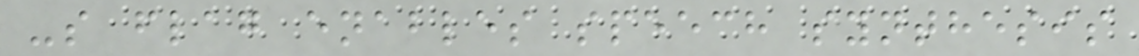-s flag enables speech synthesis
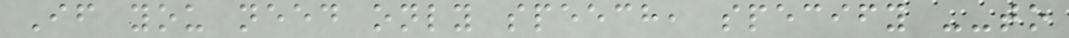If you need only speech, specify --to
